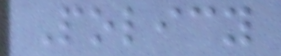Policy
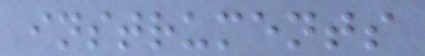instruments
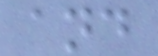and
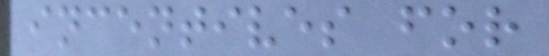incentives for
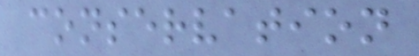conservation
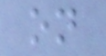on
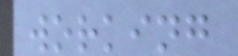working
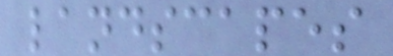landscapes
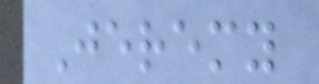Jeremy
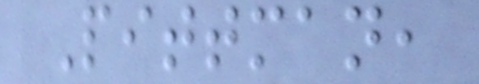Pittman,
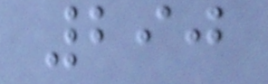290
